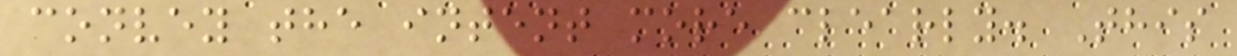convey the intent more clearly. This
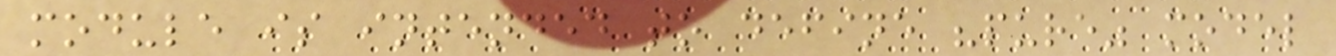module is intended to define "pure" model
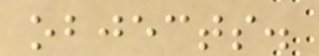objects.
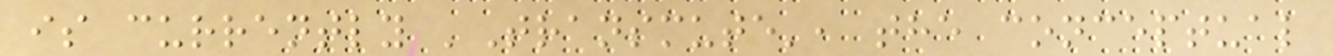is currently 'Transmute', the conceptual
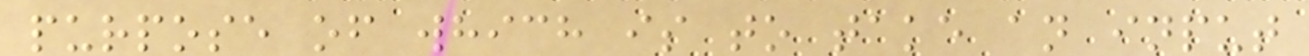purpose of which is to take an input
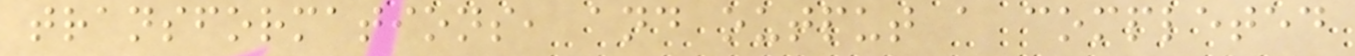transformations, and output a completed
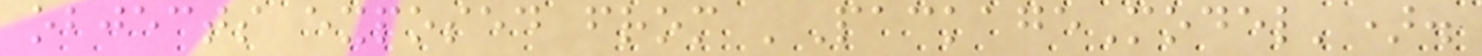objects exposed from 'PackageModel').
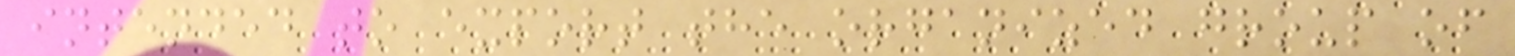intended to export the organized group of
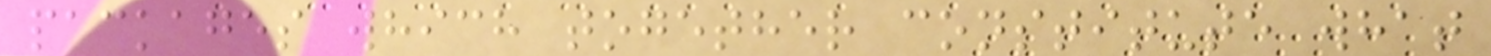packages which together constitute what
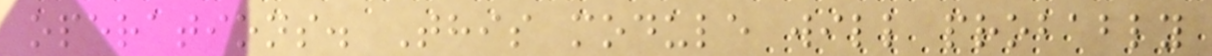operations. This module will probably
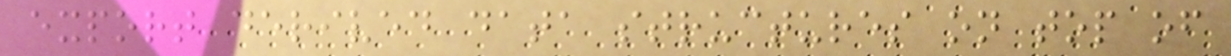export derived data structures on top of
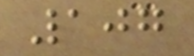107
